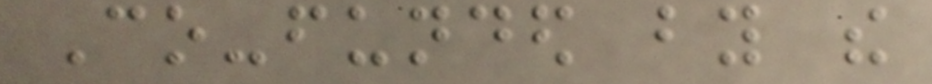Co-funded by the
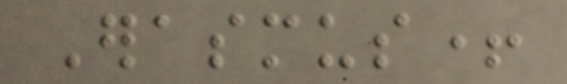Erasmus+
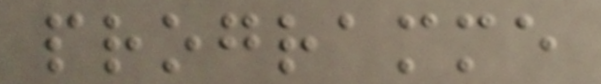programme
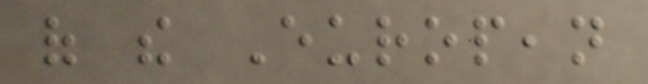of the European
